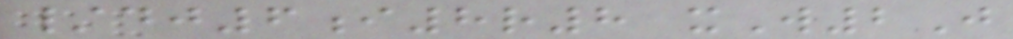/dj6i8r8 xW2J
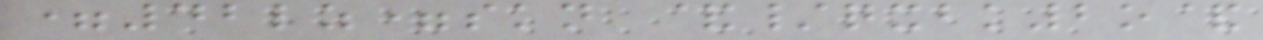=42lz=skn &/qxbk2o&
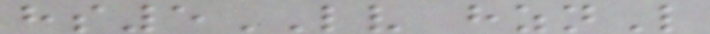hs5LV hznL
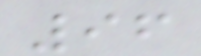96
